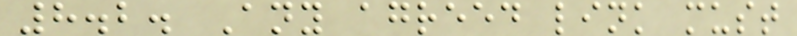8.2. Any agreed link must
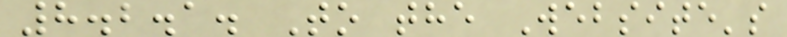8.2.1. To the Website's
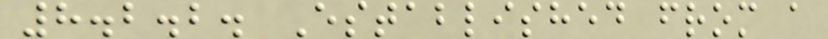8.2.2. Established from a
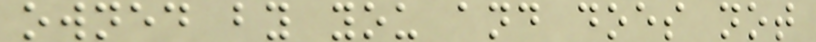owned by you and does not
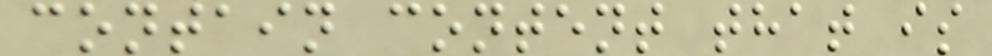contain content that is
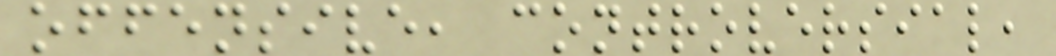offensive, controversial,
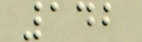142
